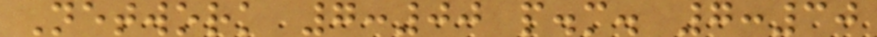Network 7:00 p.m. 7:30
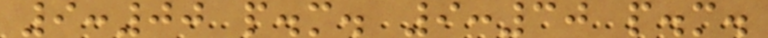9:00 p.m. 9:30 p.m.
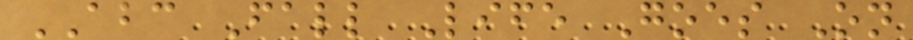ABC Fall Life Goes On
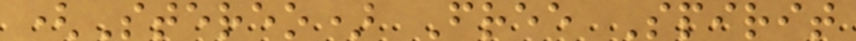(Stereo) Free Spirit
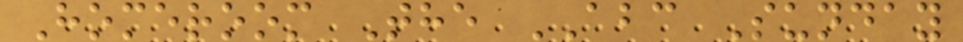Homeroom The ABC Sunday
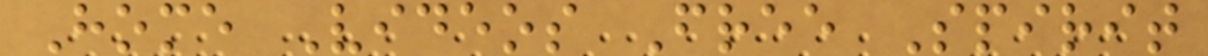Home Videos Free Spirit
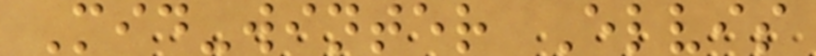Mid-winter Elvis
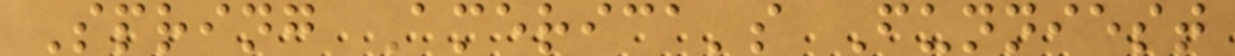Spring America's Funniest
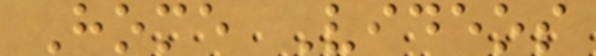Home Videos
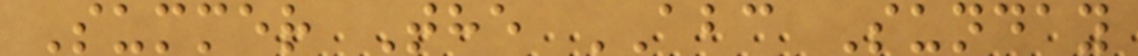Summer The ABC Sunday
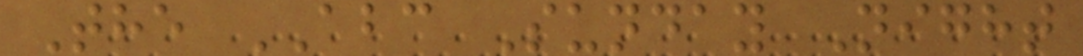The ABC Sunday Night
